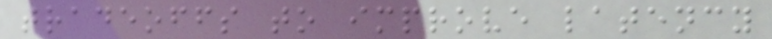tradeoffs to improve latency
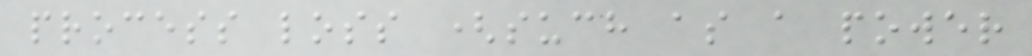process loss (such as a power
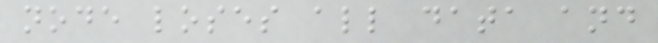node loses all data and
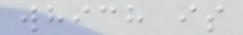which is
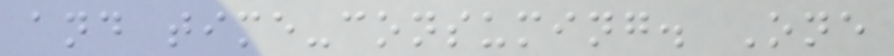and time-consuming. One
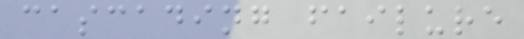cascading failure
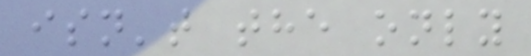isn't the only
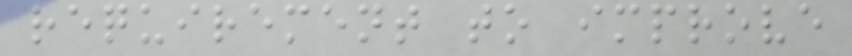requirement to improve
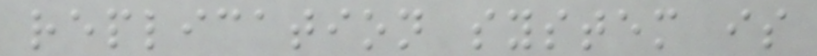replication system is
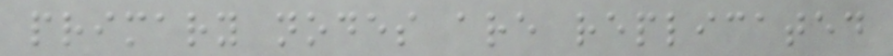primary nodes are replicated
